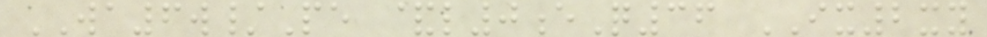WA6w/Pe &l0eQ36 IX2xy
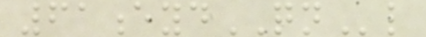61eydQNl
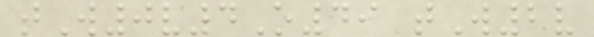tW0v4O49 tW2v
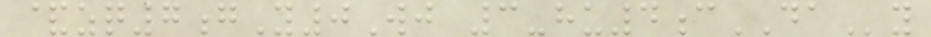&zq7gY0Wj 3-hu4cDAy
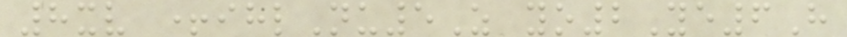8xv +ihlNu5Z yo2Ye6H
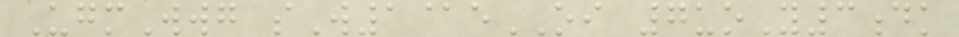UgmWwg sW1@eOI 7uoY3dk
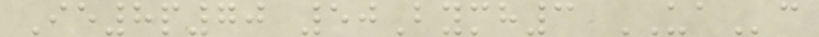Ie8p70 50Bymh3 UAc
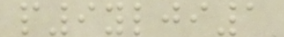p9ylji1
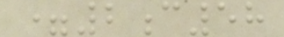=2c58
